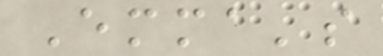Emma's
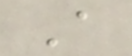A
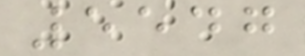5547
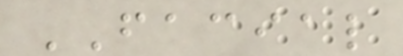FACIAL
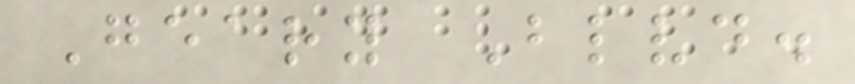Geary Blvd.
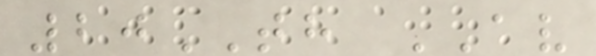20TH AV
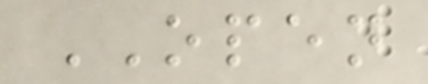OPEN
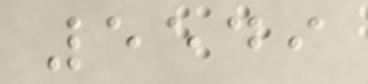5549
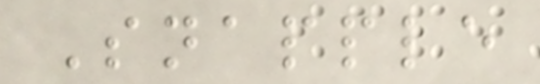Snapple
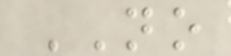NO
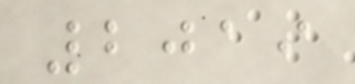2019
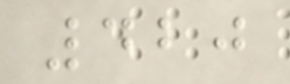420
